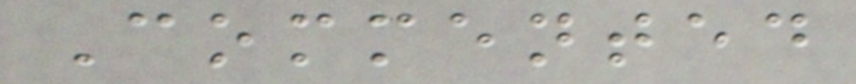Commented
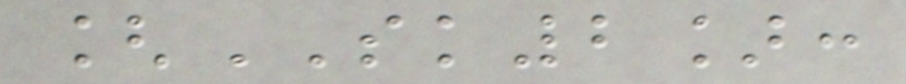[SK2]:
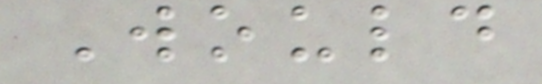Would
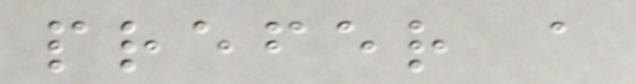prefer a
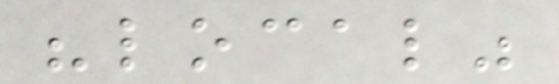"local"
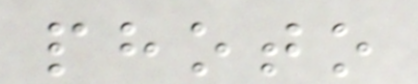photo
